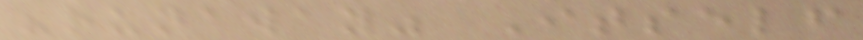"runaway" Itself
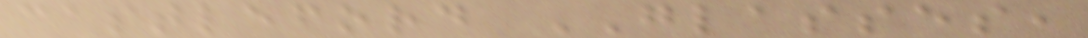castleford GLASSES,
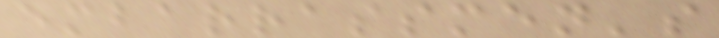embarrassmen's
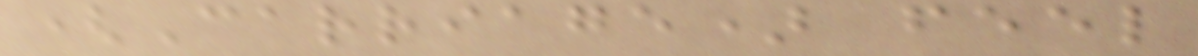(Carriage) feel
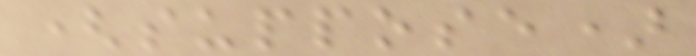(suppose)
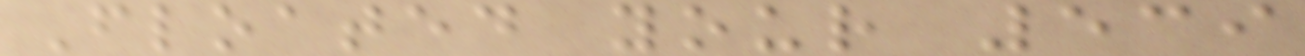Floated your 539
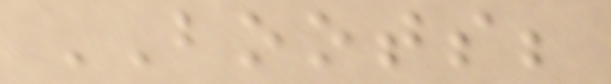BOOTS;
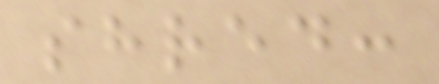shred:
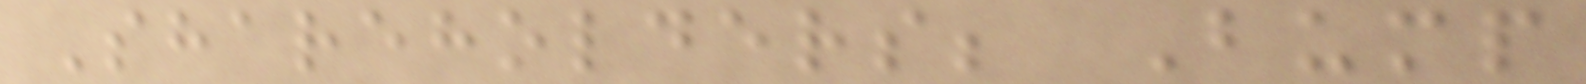Shareholders; Bump
